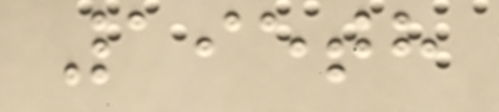195th
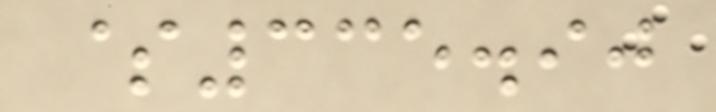$335.90
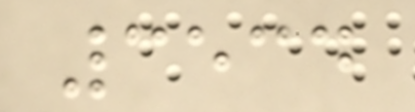3534
